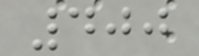400
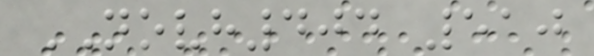NOVH404 510
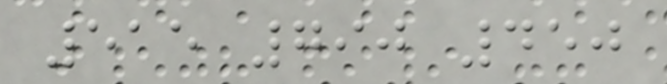515 790 450
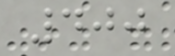400
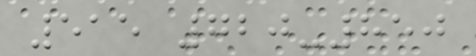515 720-850
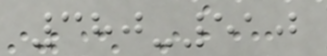380-510
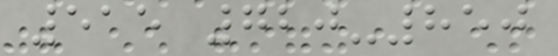515 720-850
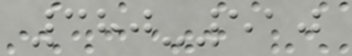380-510
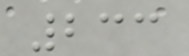233
